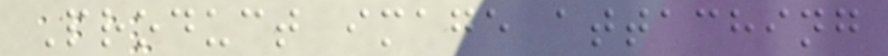Product image attaching
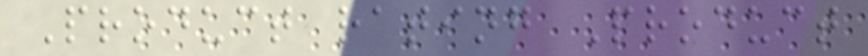Product rating Product
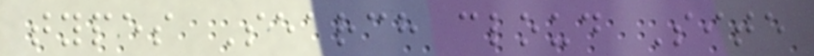types Search cloud Site
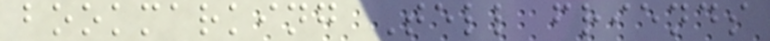bookmarking Tell friends
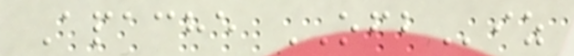Apache OFBiz
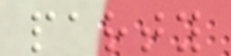party
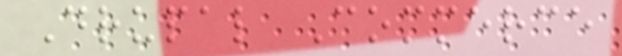Drupal Commerce
